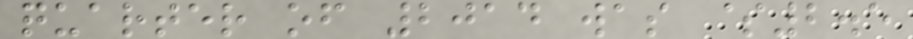quarter of 2014 was $2.5
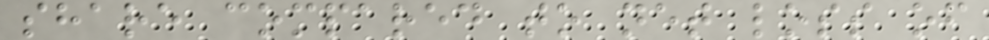share compared to net loss of
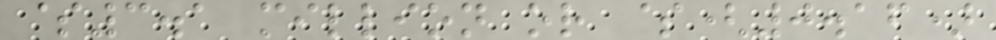$3.1 million or $(0.16)
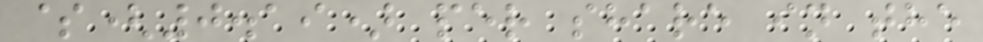$(0.19) per share in the
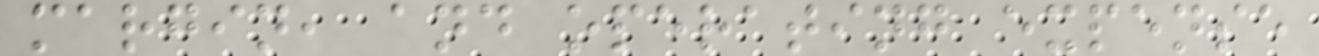margin, and operating expense
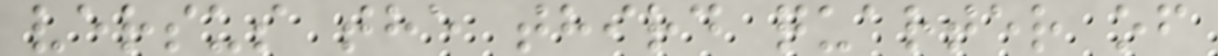versus the third quarter of
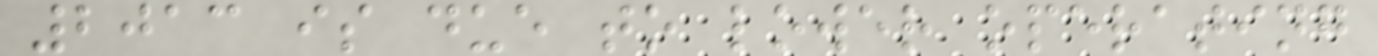2013 is due to lower operating
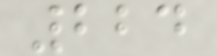224
